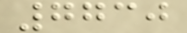7730
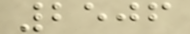2506
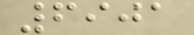6901
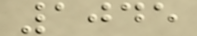1045
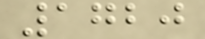1720
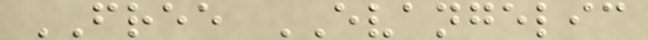FREE EVANGELIC
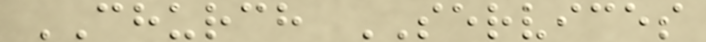CHURCH SERVICES
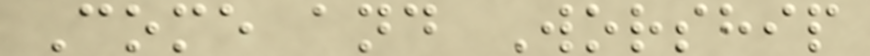Come and Worship
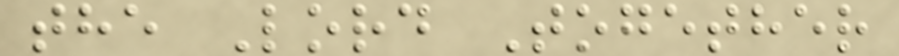the Lord Together
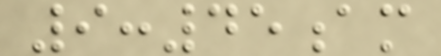9:45am
